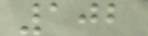102
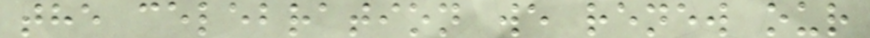the celebration we renew our
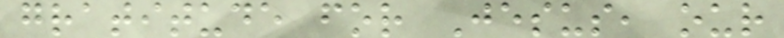gratitude for Jesus, our
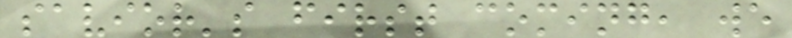savior's first coming, we
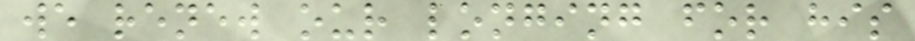we renew our longing for his
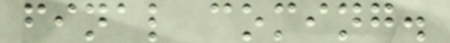final coming.
